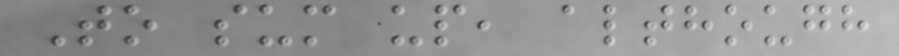To sum up, although
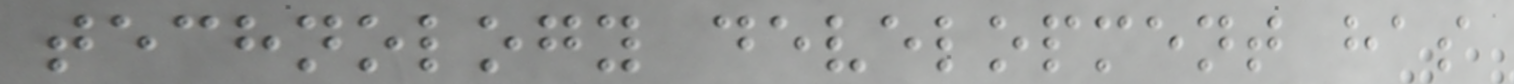technology development has
